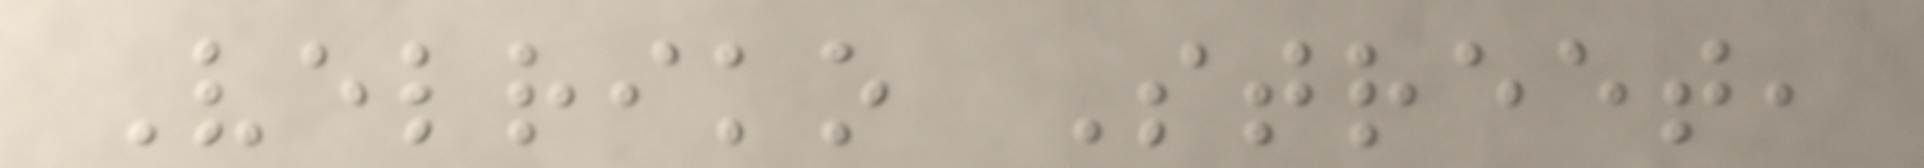Velriko Street,
